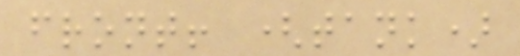front! (tank)
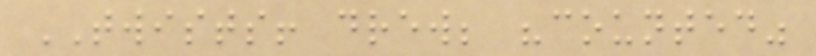TWISTS! drew; "counted"
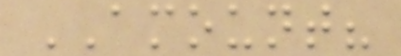AMOUNT?
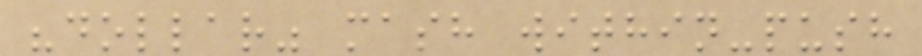"dollar" mash within-push
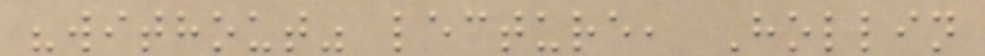"without" lecture, Hollin
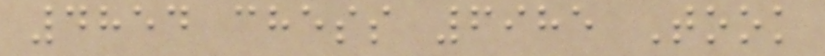4854 chess 6985 Took
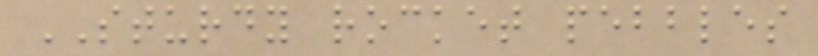STURDY rocket pebbles
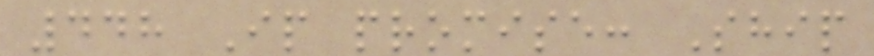448 Ip promise: Ship
